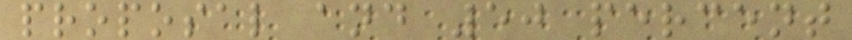proposal and 50 percent
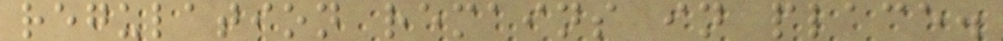regulation remains in place.
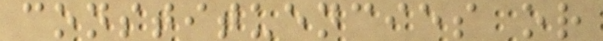constituencies or
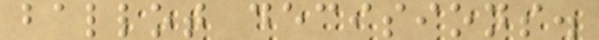ballot decisions.
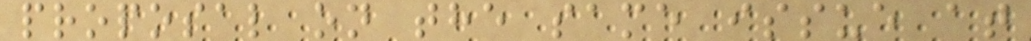proposal on the same issue at
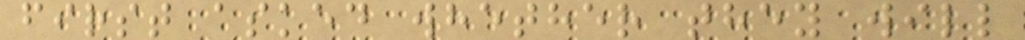first asked whether they will
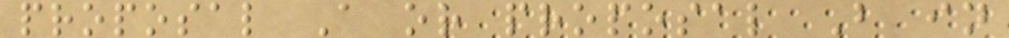proposal A or proposal B in
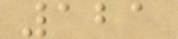121
